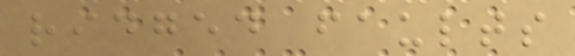ridged faults
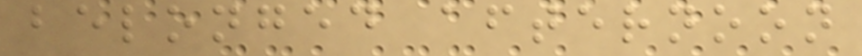belonged afternoon
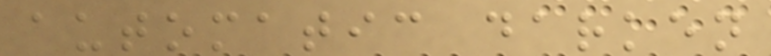automatic darken
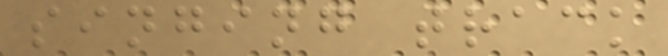singing track
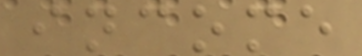income
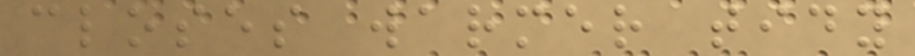closes warmer tidy
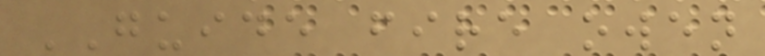GUIDE fire owen
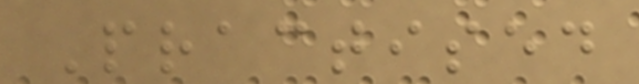Practised
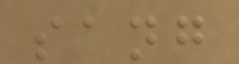sang
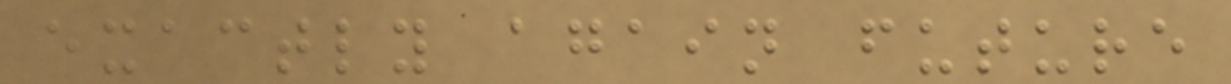exactly again future
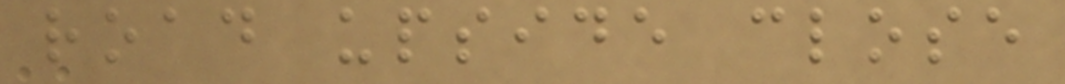road upside close
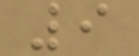9
